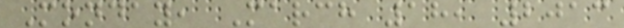Monday, March 18, 2013
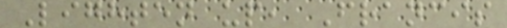Lighten up, Francis
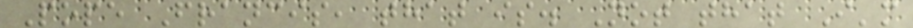Pope Francis, that is. Not that I'm
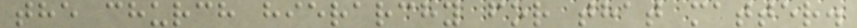the church hierarchy for that matter.
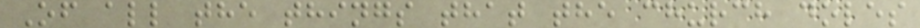Of all the things that the church doles
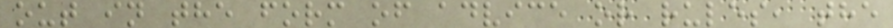out in the form of advice or rules, the
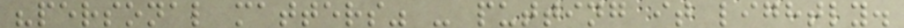"personal matters" - putting it lightly.
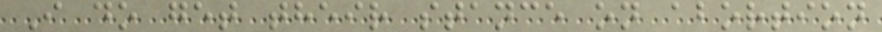I do get their stance on abortion
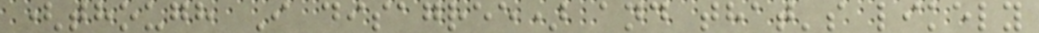(though I disagree) and that's likely
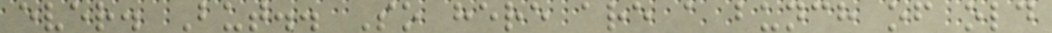ever. But.. So here are a bunch of old
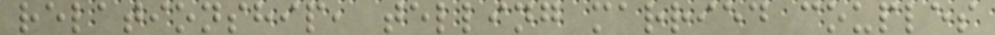relationship, telling married couples
